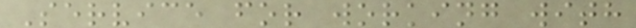Service for working with
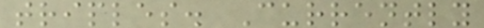triples. Currently
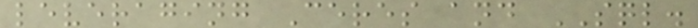leveraging Ceres and SQL.
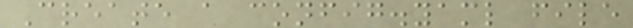Create a config.yaml file
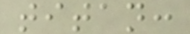titan:
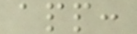app:
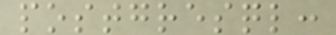postgresql:
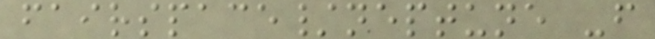fairspace/neptune -f
